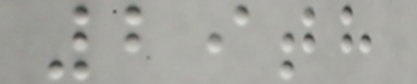29th
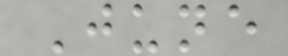June
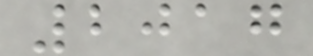2017
